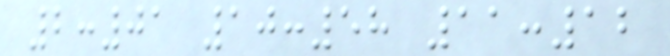2:01 10:58 11:12
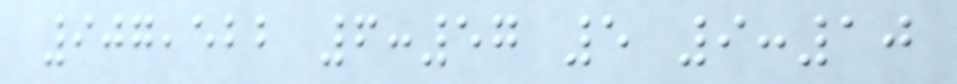907,522 6:57 5 9:10
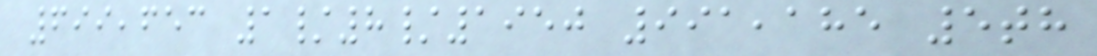699,653 1/8/1950 991,185 5th
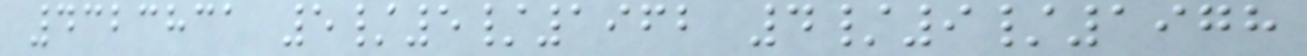4323831 5/5/1962 4/9/1978
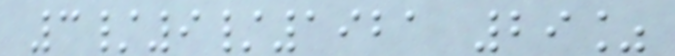3/9/1921 29%
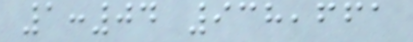1:04 938,661
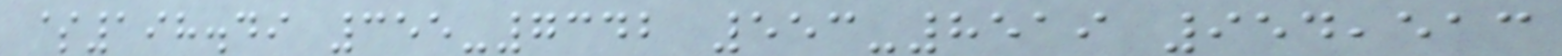$198.49 355-7342 553-8519 954,513
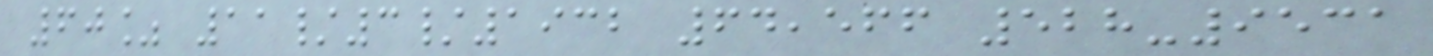60% 11/3/1932 64,566 528-9531
